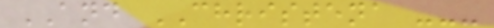AND CHRISTENA ---
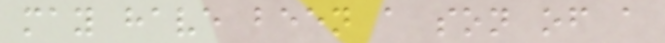may have been a son of a
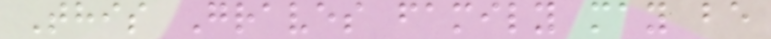This Graves family may be
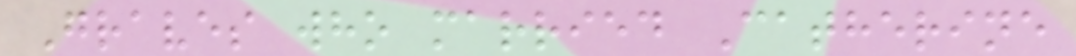Graves who married Catherine
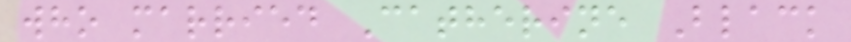who married Catherine Black
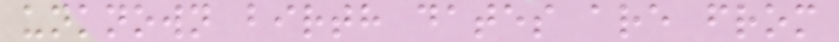unknown birth dates are from
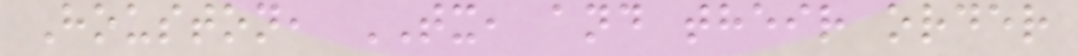Houston, TX, and their order
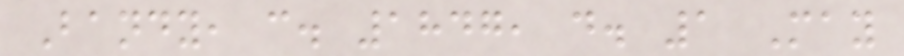Bandy, c. 1847, d. 1 May
